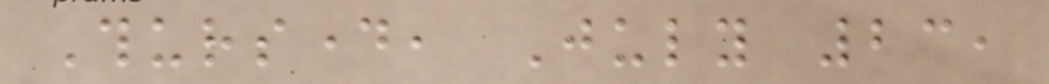Thursday, July 23,
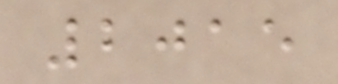2015
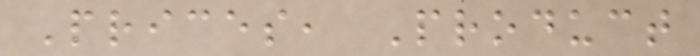Prices, Product
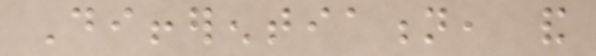Differentiation, and
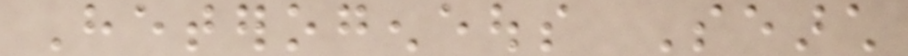Heterogeneous Search
